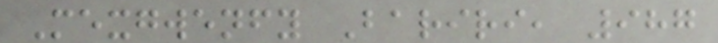Mexgwenfy Bariri, 987
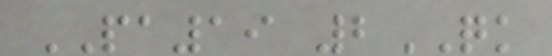PA19 2QK
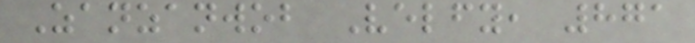Zanzanwob Velfy, 871
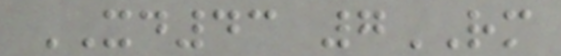XD43 7RM
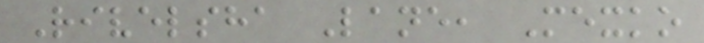Rivelsha Lane, Mexko
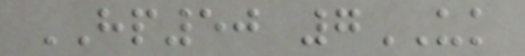HP50 7UK
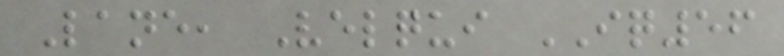Lane, Velqui IQ56
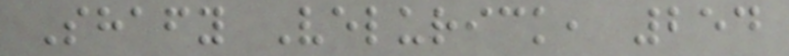Shafy Velurick, 254
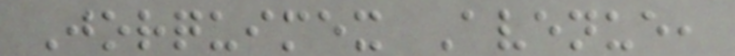Jorquimex Avenue,
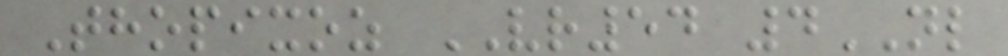Thopixoz VR54 4NL
